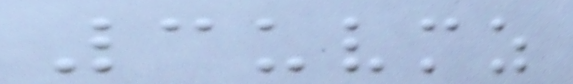3uvmz
